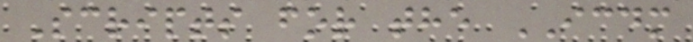Scripts for the ICDM
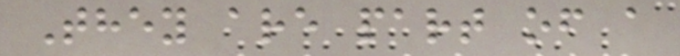They are part of a
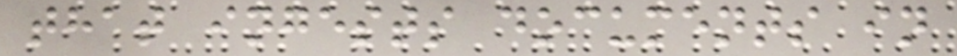that ingests documents in
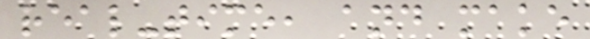real-time, and make
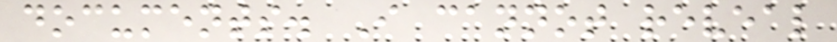documents. I cannot reveal
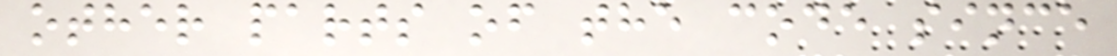other parts of the code since
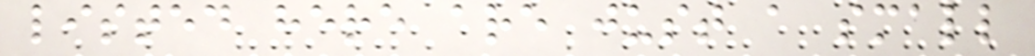listed here are just a small
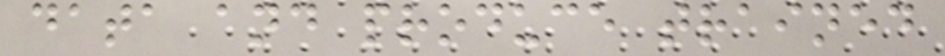data and produce trained
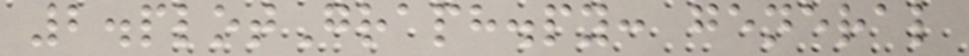2.plotGraph.py: general
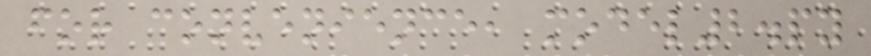for convenience, model2.py
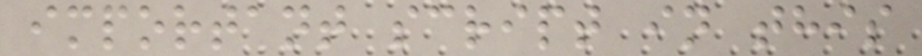important script in this
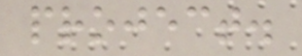project.
